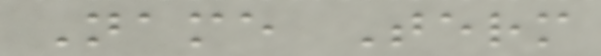Name Term
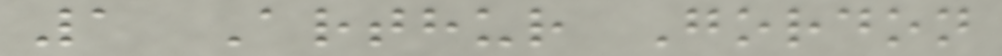1 Arthur Gordon
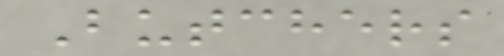Butchers
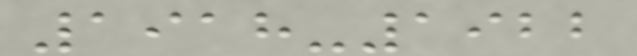1918-1922
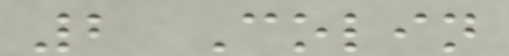2 Colin
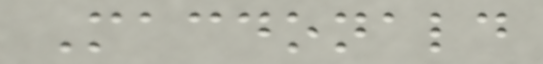Macdonald
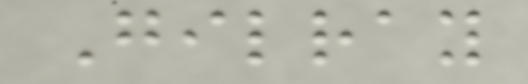Gilray
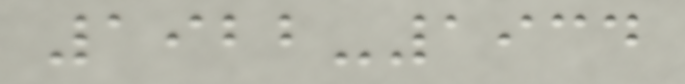1922-1934
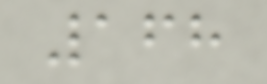168
